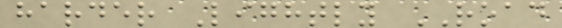harder Lightly ROAD
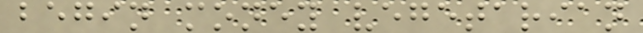begin money vegetarian
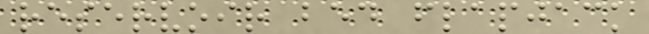reservoir bed flapjack
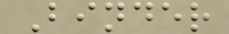Binder
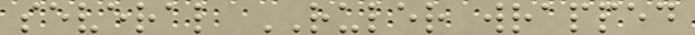several RULER wrapped
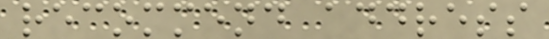recommend address
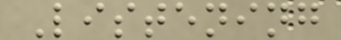Listening
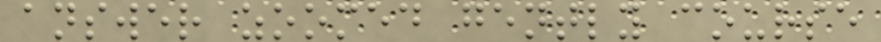answer zoomed gently course
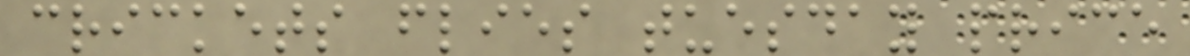crickets flies tuesday price
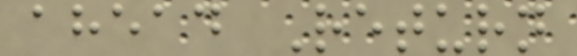ahead Return
